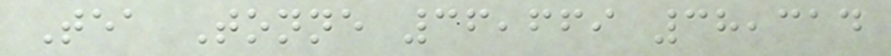Tea Tonne 36,669 38,314
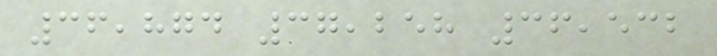36,874 37,258 36,532
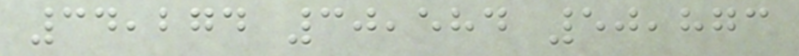34,274 30,584 50,873
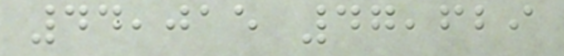44,015 47,629
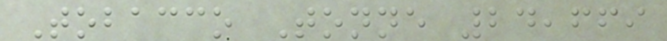Tobacco Tonne 24,669
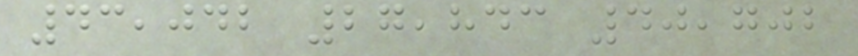43,042 27,843 40,702
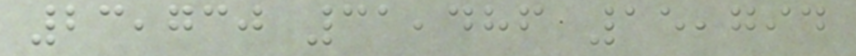23,730 31,486 15,794
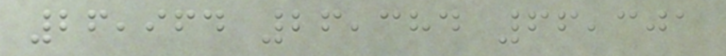26,964 26,384 66,301
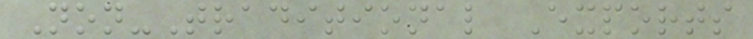Non-Traditional Exports
